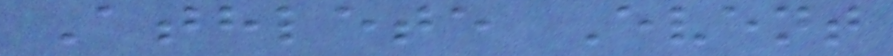Athlete Event
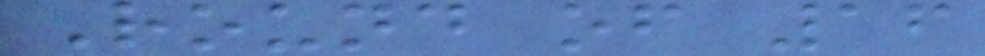Round of 16
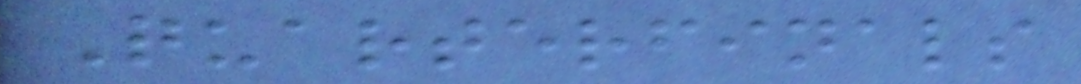Quarterfinals
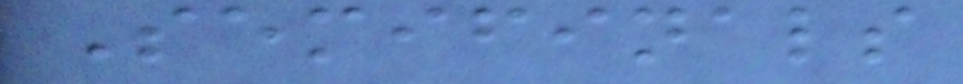Semifinals
